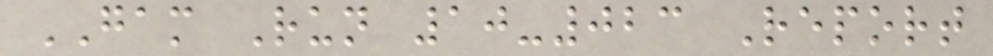GAM Run 10-023 Report
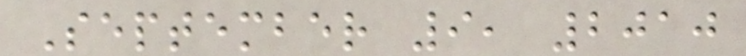September 9, 2010
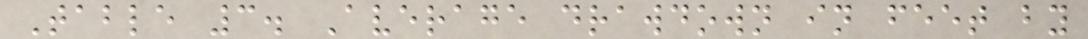Table 3. Average drawdown in feet by
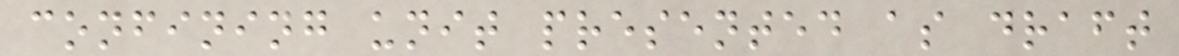confining unit presented as draft
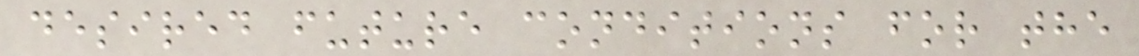desired future conditions for the
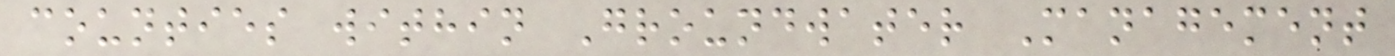counties within Groundwater Management
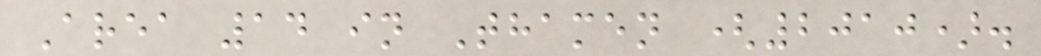Area 14 in Thamen (2010).
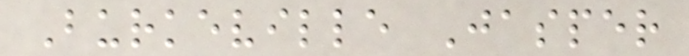Burkeville Jasper
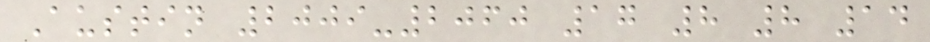Austin 2009-2060 17 8 8 14
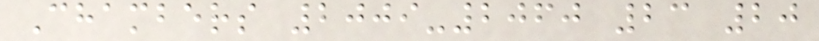Chambers 2009-2060 23 20
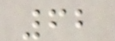62
